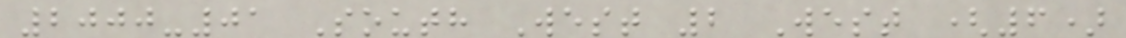2000-01 South West 2 West (6)
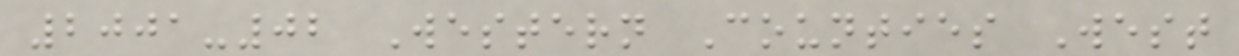2001-02 Western Counties West
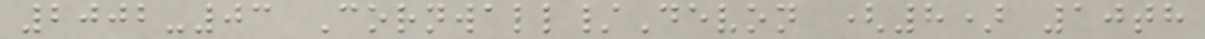2002-03 Cornwall/Devon (8) 10th
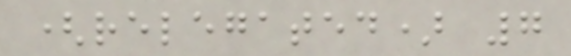(relegated) 7
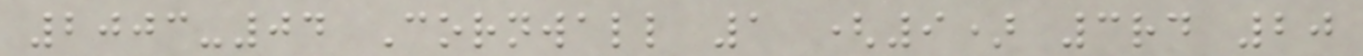2003-04 Cornwall 1 (9) 3rd 20
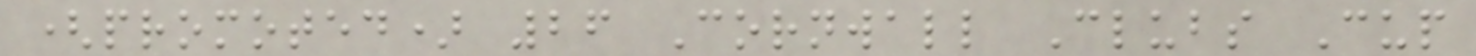(promoted) 26 Cornwall Clubs Cup
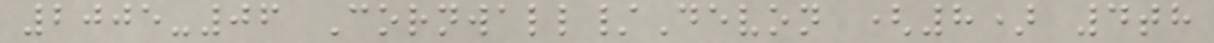2005-06 Cornwall/Devon (8) 4th
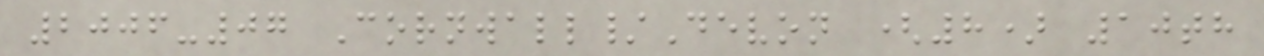2006-07 Cornwall/Devon (8) 10th
